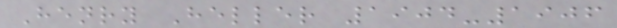Henry Heller 1904-1906
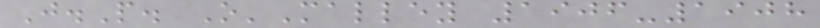J.P. O'Malley 1906-1908
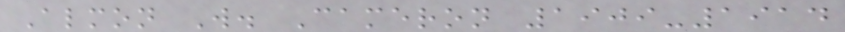Almon W. Cameron 1909-1914
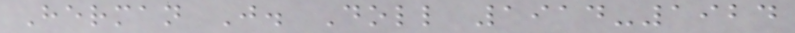Herman J. Doll 1914-1924
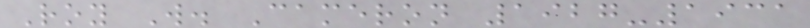Roy W. Cameron 1927-1931
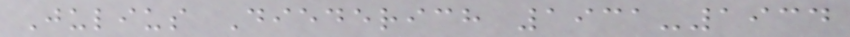Julius Diederich 1931-1934
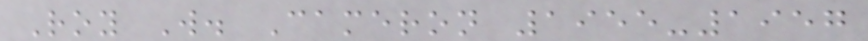Roy W. Cameron 1955-1957
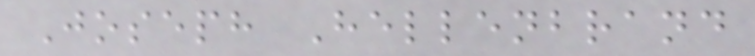Joseph Hellenbrand
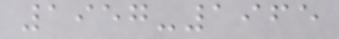1957-1965
